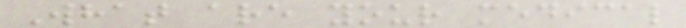What are your medical
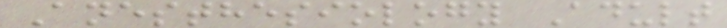Anesthesiology Adult
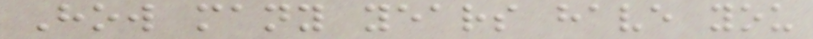How many years have you
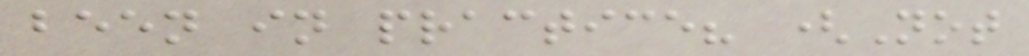been in practice? (Not
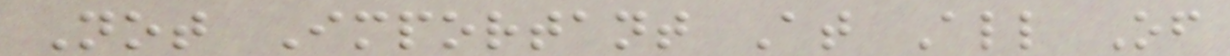Not Important At All Of
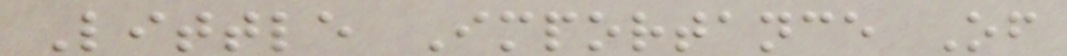Little Importance Of
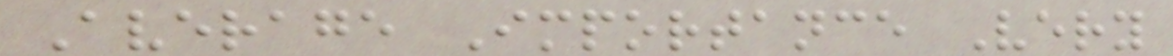Average Importance Very
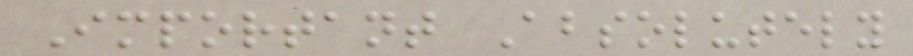Important Absolutely
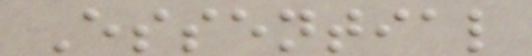Essential
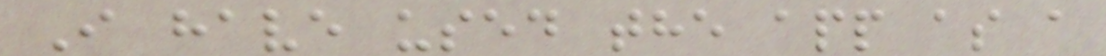I have used the app as a
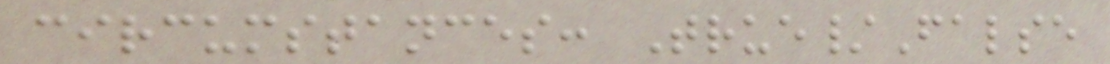circumstances: True/False
